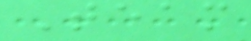Team
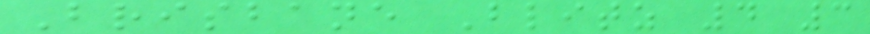Brisbane Blitz 4 3
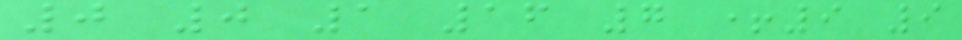0 0 1 16 7 +9 9
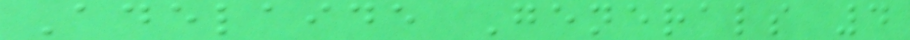Adelaide Generals 4
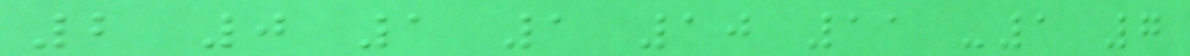2 0 1 1 10 11 -1 7
